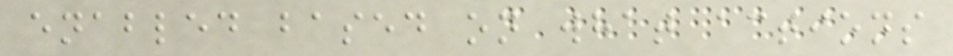enabled based on what actions
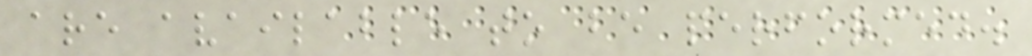are available to be performed.
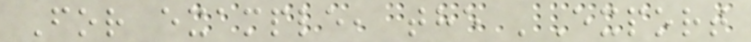For example, the 'Export
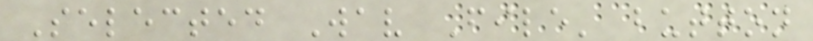Selected Wav File' button
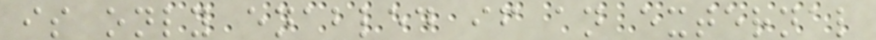is only enabled if an external
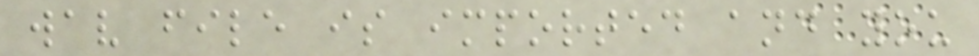wav file is imported and you
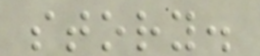story.
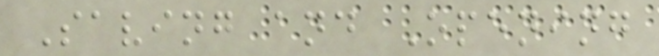Saving and Opening
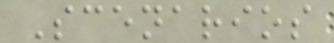Scenarios
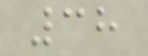38
